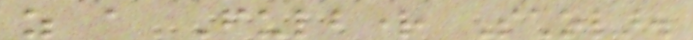as a Fulbright Scholar.
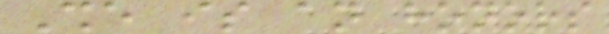She is an honors
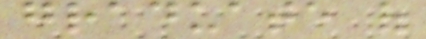graduate of
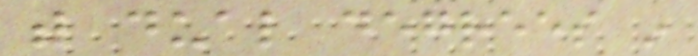with dual degrees in
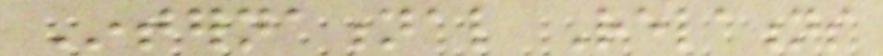International Relations
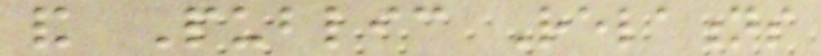and Public Relations
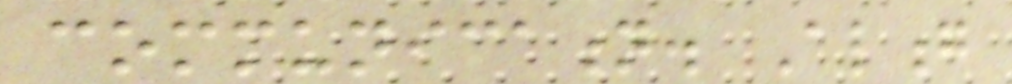communication. Along
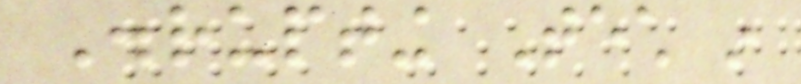Disrupting Tech in
